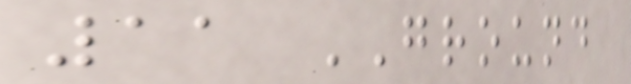11 GROUND
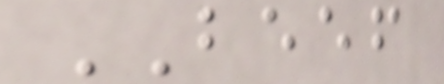BEEF
